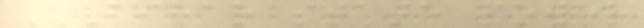BIHAR STATE POWER
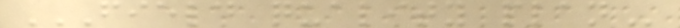FIELD QUALITY PLAN
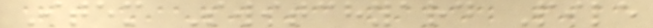Item Switchyard Pile
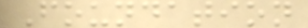Foundation
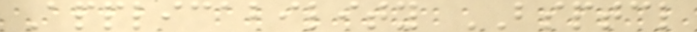Applicability BSPTCL
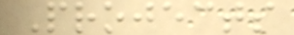Projects
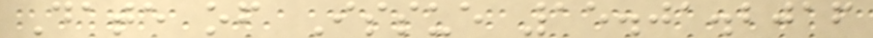Date of Issue 15.01.2016
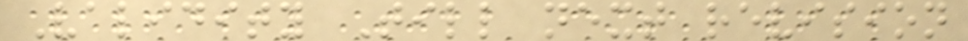Validity Till next revision
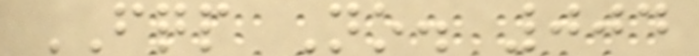FQP No. 004
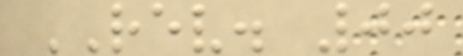REV. 00
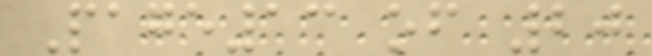Page13 of 20
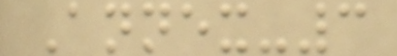Annex-3
